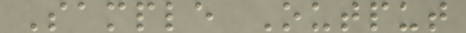Sample Output
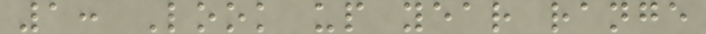1: Look up year range
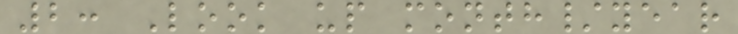2: Look up month/year
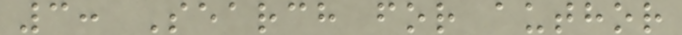3: Search for author
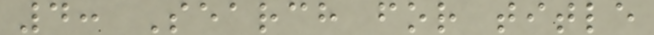4: Search for title
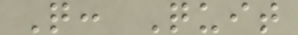Q: Quit
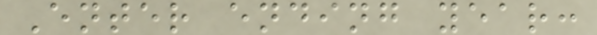Enter ending year:
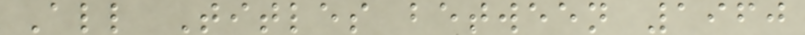All Titles between 1960
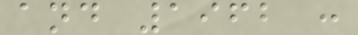and 1962 :
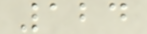124
